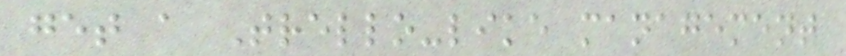get a Trello-like management
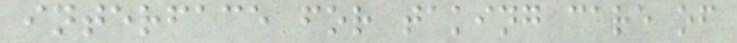interface for taking care of
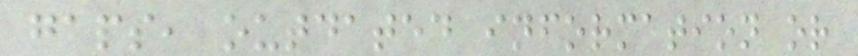gaps, outdated information or
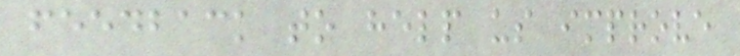feedback to help us improve
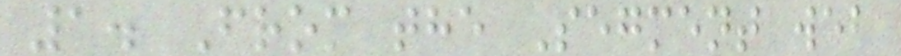1. From the Segment web
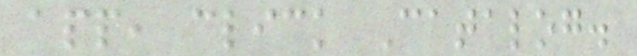app, click Catalog.
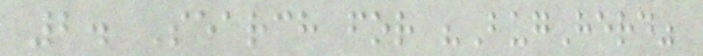2. Search for "BugHerd"
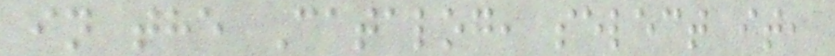in the Catalog, select it,
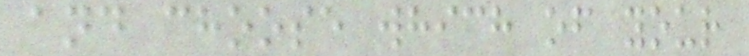and choose which of your
